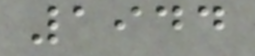1944
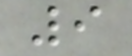9
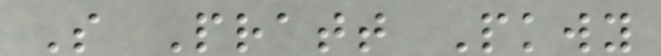S Pratt Pkwy
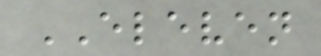ELEVEN
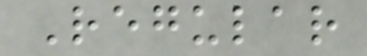Regular
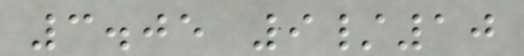3.05 9/10
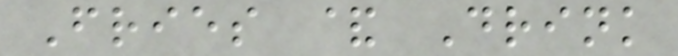Fries & Drink
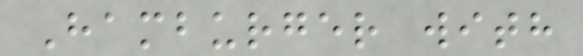Hamburger with
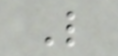L
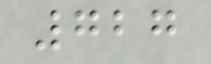727
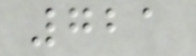721
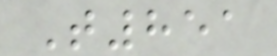T851
